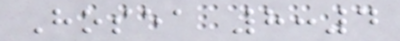Hosea 8:4
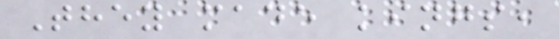They made kings,
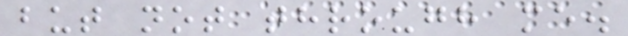but not through me.
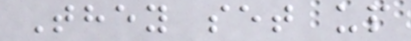They set up
